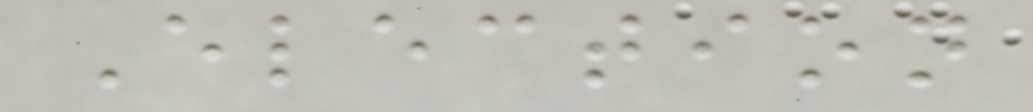Election
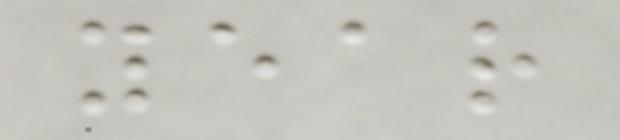year
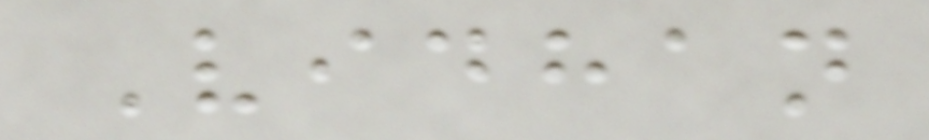Vidhan
